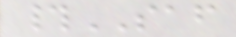#SAF
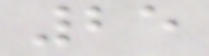25
